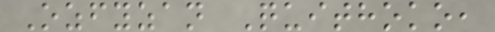Ozfyzan Quithoko,
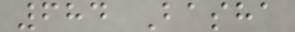684 Basha
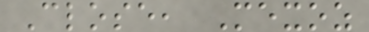Close, Mexoz
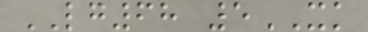LG68 5XK
